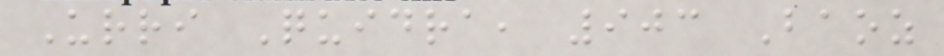Urri Quidra, 903 Baoz
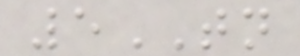5TN
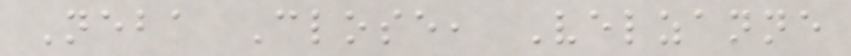Neba Close, Velzanne
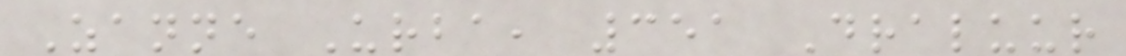Zanne Urba, 351 Draluur
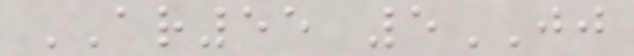AR55 5JJ
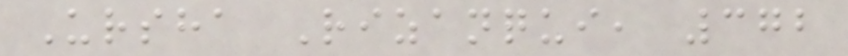Ursha Rizanqui, 372
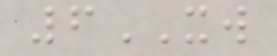6XW
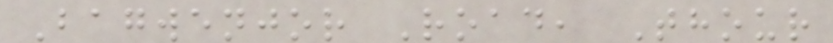Bagwenjor Road, Thour
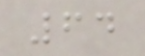64
